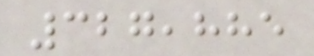327,885
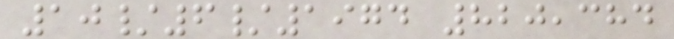10/6/1974 820,384
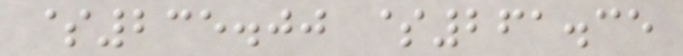$235.00 $261.35
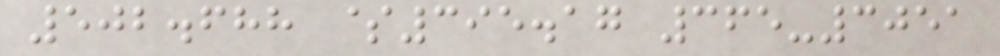502.688 $395.17 365-3051
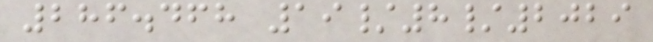286.468 19/8/2029
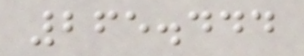265.444
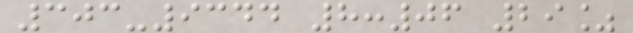303-9344 8:06 29%
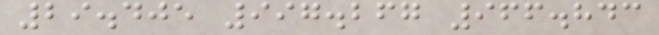29.405 997.267 966.843
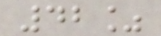42%
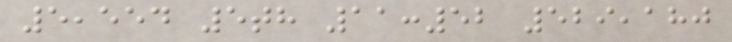5,554 5th 11:52 529,180
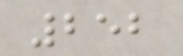252
